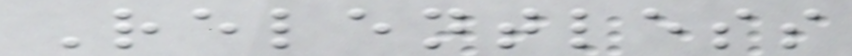Relentless
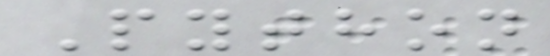Python
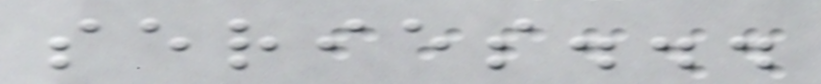series...
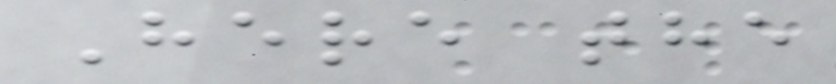Here the
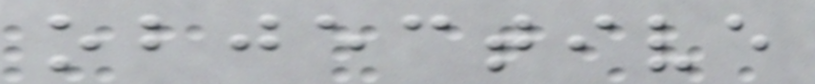objective
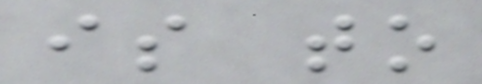is to
